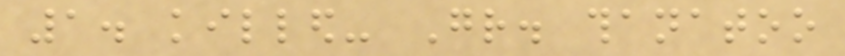1. killed- Gr. thanatoo
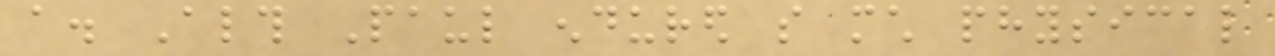a. Although Paul endured so much physical
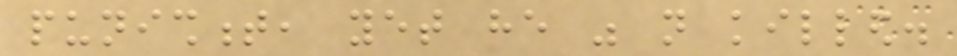punishment, yet he was not killed.
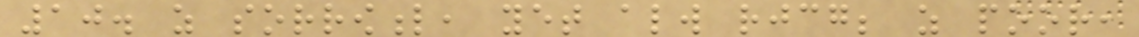10. as sorrowful, yet always rejoicing; as poor,
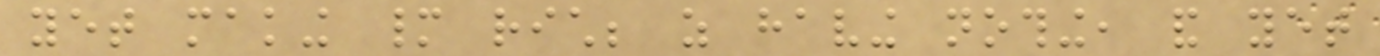yet making many rich; as having nothing, and yet
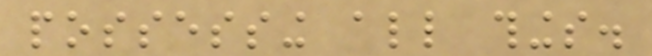possessing all things.
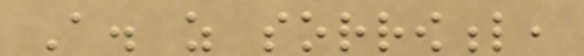A. as sorrowful,
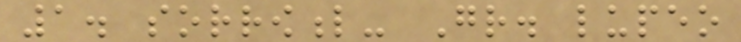1. sorrowful- Gr. lupeo
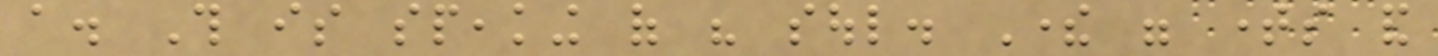a. This is speaking of his soul. There were times and
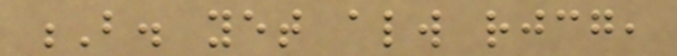B. yet always rejoicing,
